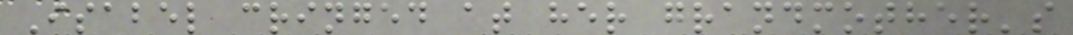Isabel cringed at her grandmother's
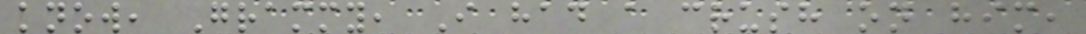know, Grammy, I had a crush on him,
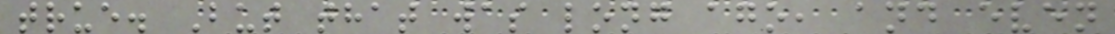true. But that was long ago, and even
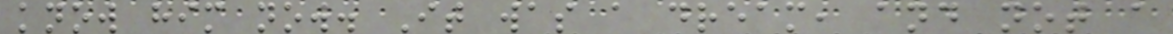know him now. It was a dream, and not a
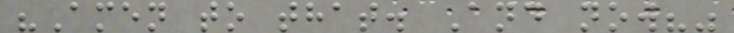"Amen to that. And now?"
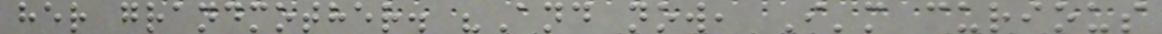her grandmother. "And now, I'm curious
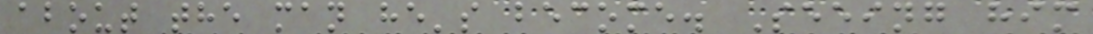about the man he's become. Seeing him
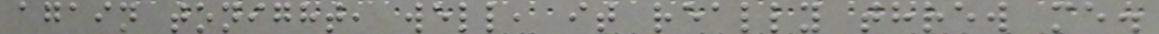again tonight, well, it really threw me.
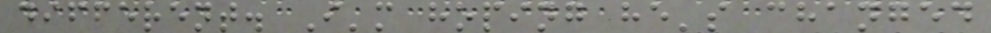different. I'm hoping he's changed
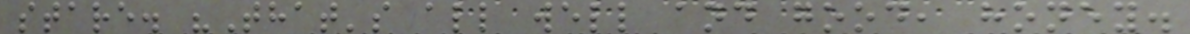stare. "That's all well and good, honey.
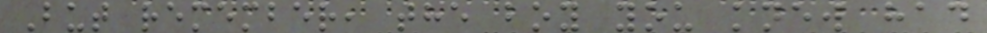But remember, the boy you knew had
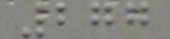277
